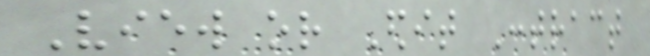View or Edit Contract
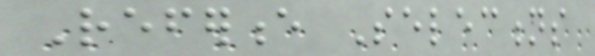Reference Selections
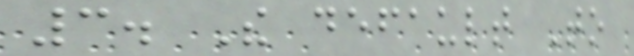3. The default To
